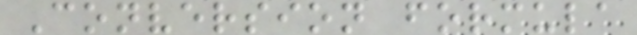Conversion formula
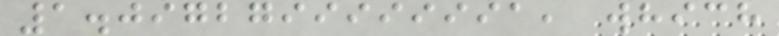1.0972799999991, which
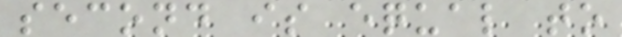second is equal to
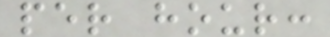per hour:
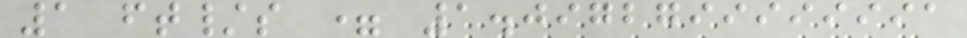1 ft/s = 1.0972799999991
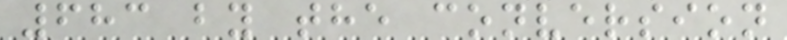683 by the conversion
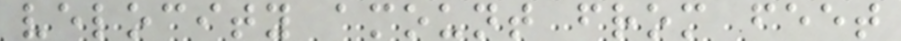velocity amount from feet
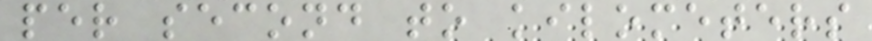per second to kilometers
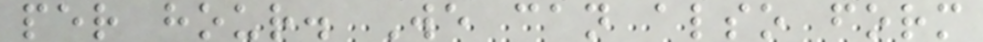per hour. We can also form
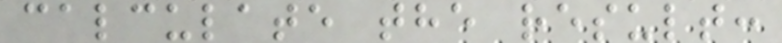calculate the result:
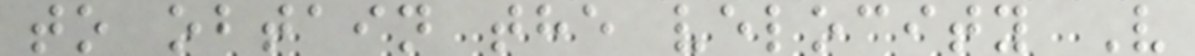to obtain the velocity V
